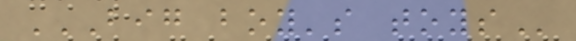BIG BOY'S TOYS
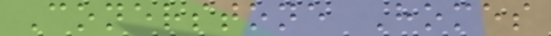Conerstone Homes
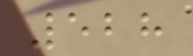528
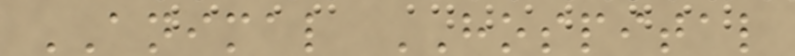ANIMAL HOSPITAL
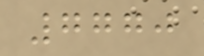7770
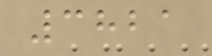3821
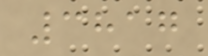3817
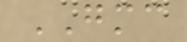GMC
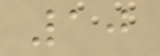10
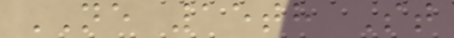NE 15th St
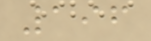196
